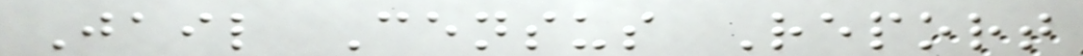Jail Census Report
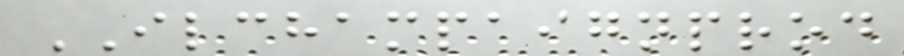ILCHAMPAIGNPROD
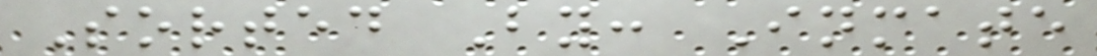Sorted By: Inmate
